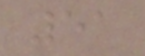51
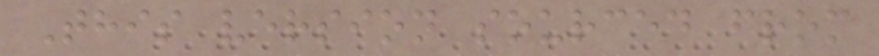This version sourced from
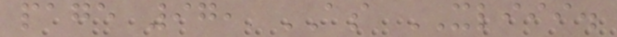page 97, AS XLIII.
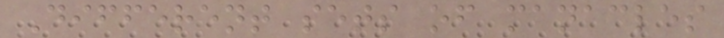Different sets of manacles
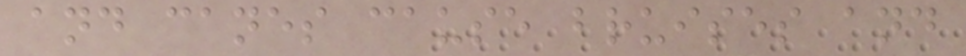and canes cause bruises and
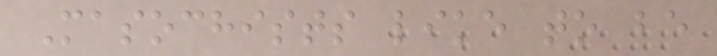Masochists like to be
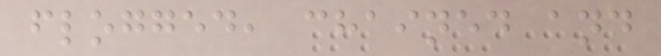flogged, chained and
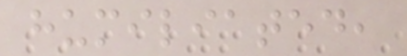humiliated,
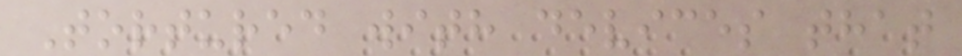Tortured with devices that
